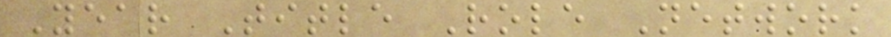Year Title Role Network
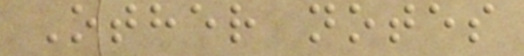Other notes
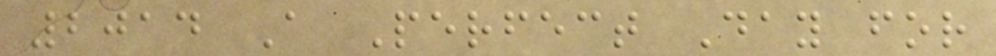2014 A Perfect Day for
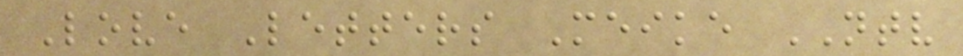Love Letters Meike NTV
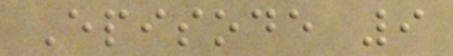Episode 9
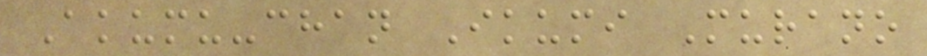Akumu-chan Ikumi Murano
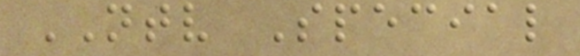NTV Special
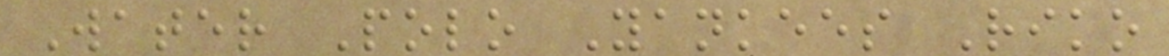Water Polo Yankees Riko
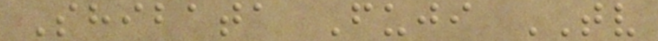Shibata Fuji TV
